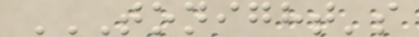TONIGHT'S
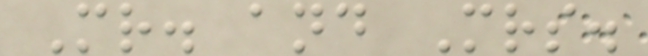Mr. and Mrs.
